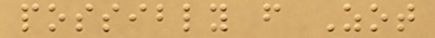possibly from Zot
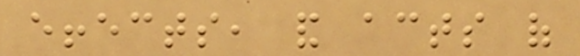effects, and acts of
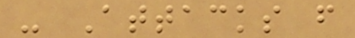- Attacks from
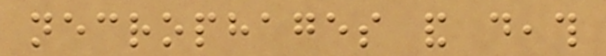necrophages and death
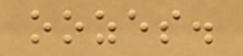oozes.
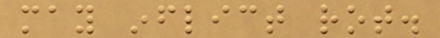may inflict rot.
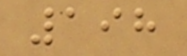198
